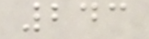243
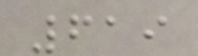619
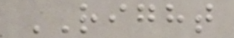RIGHT
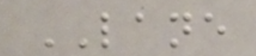LANE
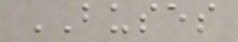BUSES
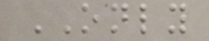ONLY
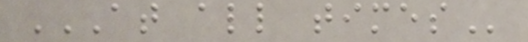AT ALL TIMES
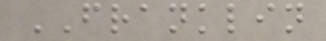FRANKLIN
